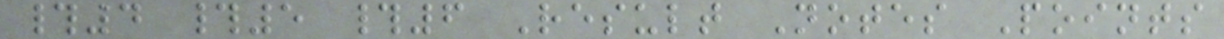#4 #5 #6 Result Notes Points
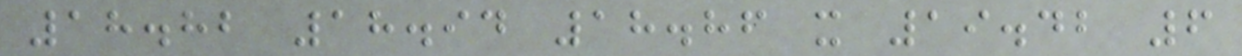18.82 18.94 18.86 x 19.42 6
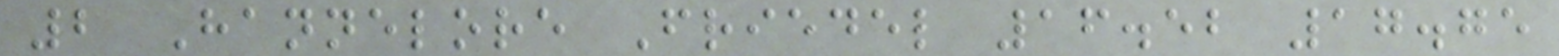2 Hannelore Friedel 16.52 17.75
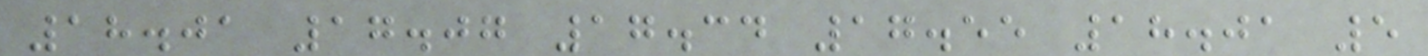18.01 17.07 17.34 17.55 18.01 5
